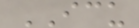ICU
